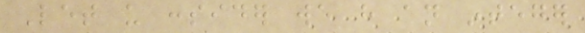Let us consider we have an integer
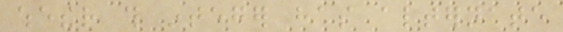whether this integer has alternate
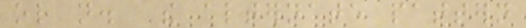or not. The alternate pattern
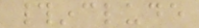#include
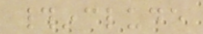#include
